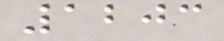1203
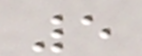5
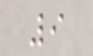9
